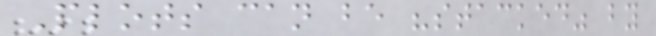Plots can be "stacked" by
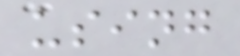using
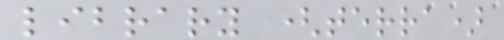library (terra)
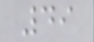49
